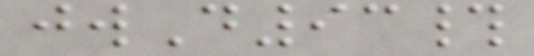jwD93#
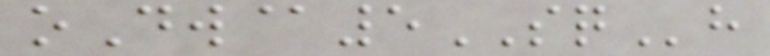oDw@5SQh
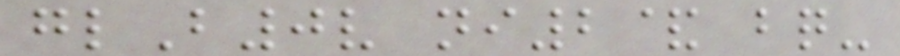glB0v ni2& bq-
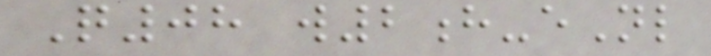Q08 w2h-eNl
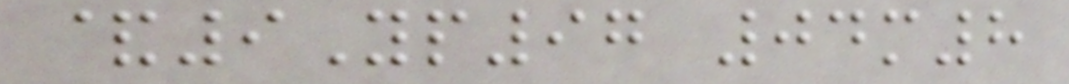&9Yp97 04m8
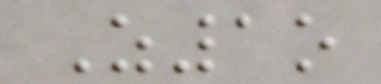Z1o
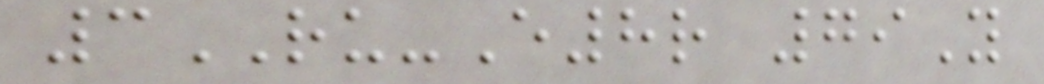3RU-E8r 79Y
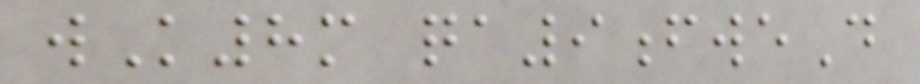wK8m qa9fweD
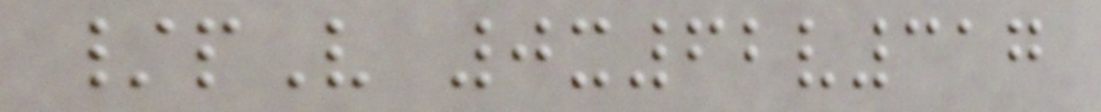/pV 0x62v317
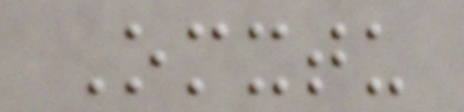Omxtu
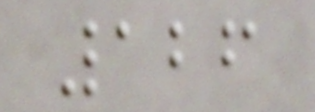126
